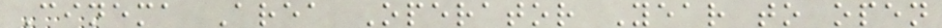Cinema Area Operator Year to open
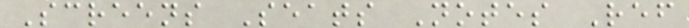Screens Seats Notes Ref
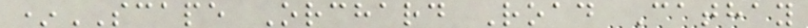*SCAPE Orchard Road Cathay
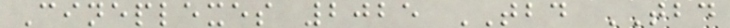Cineplexes 2025 TBD TBD
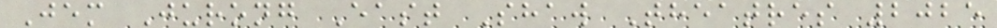Jem Jurong East Shaw Theatres 2025
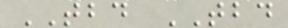TBD TBD
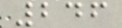246
